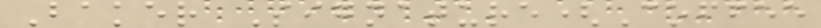Baker Signature(Coffee
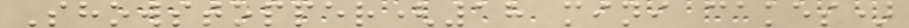Showstopper(18 mini cakes)
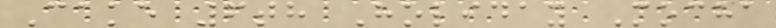Cake 6th Holiday Mocha
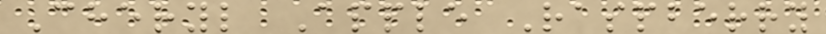Cheryl Apple Raspberry
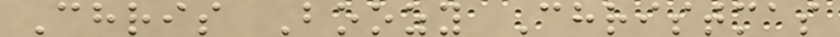Chris Boozy Christmas
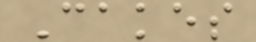Cakes
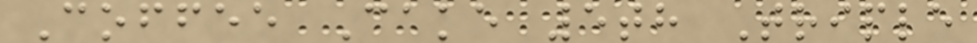Coffee Cake 5th Triple
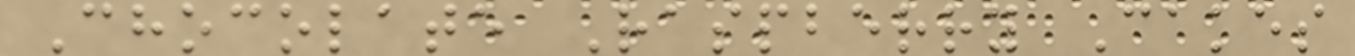Chocolate Raspberry Cakes
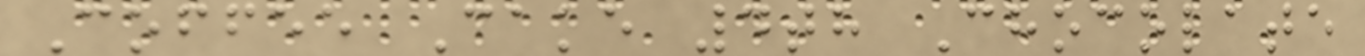Coffee Cake 4th Chocolate
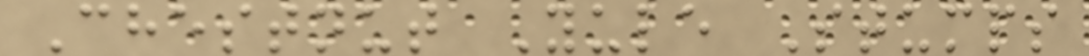Chestnut Yule Stumps
